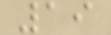19
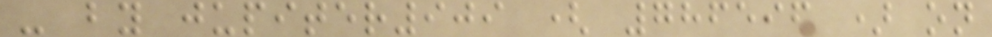- by jupiter909 ( 786596 ) on
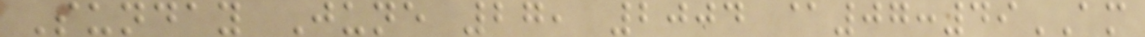Sunday June 27, 2004 @07:49AM
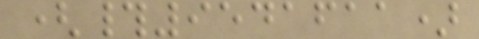(#9541611)
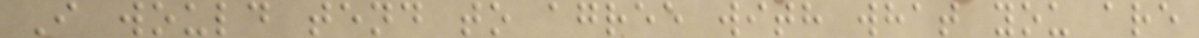I would tend to agree with what you are
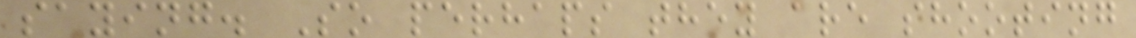saying. So perhaps they are shooting
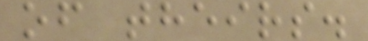of theirs.
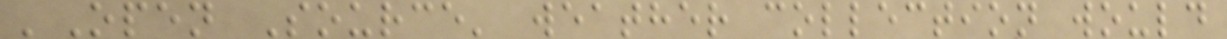'Open Source' weather collection would
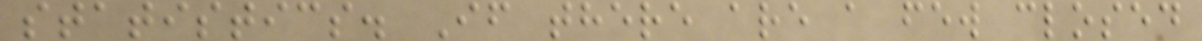statistics. If there are a few closed
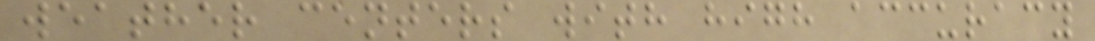weather centers with high accuracy
